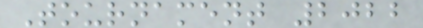Tournament 2022
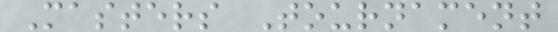Masters Tournament
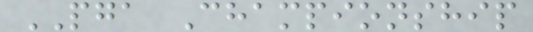PGA Championship
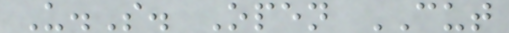U.S. Open CUT
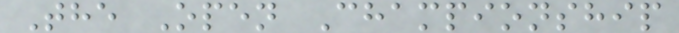The Open Championship
